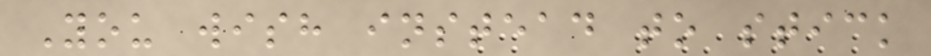You wish instead to stick
